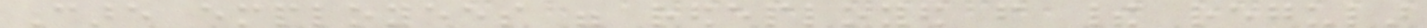Care employees were redeployed from their regular
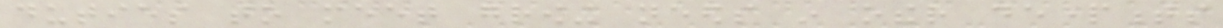duties to meet growing needs in other departments
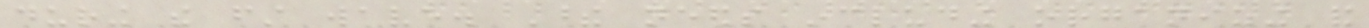during the first wave. These needs including organizing and
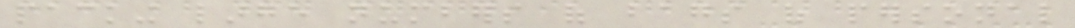packing large numbers of bags of personal
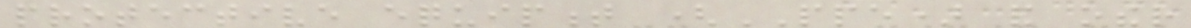protective equipment (PPE) and other
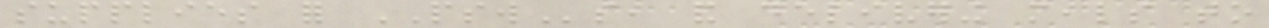supplies for PSWs, and delivering meals to
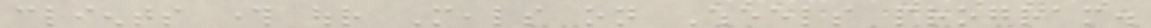clients through our Meals on Wheels program.
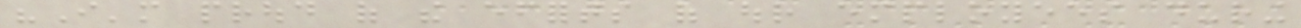"I'm proud of the efforts of our employees during
